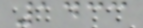1433
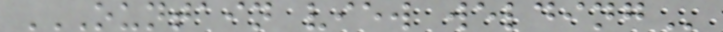OUNTAIN VIEW WELDING
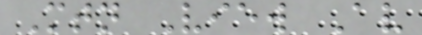Mtn View Av
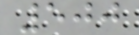500
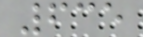635
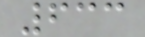633
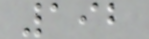192
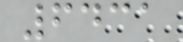6431
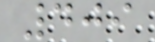409
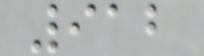912
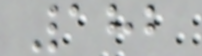182
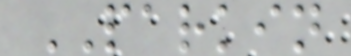PARKIN
